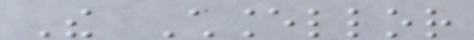The Chancellor
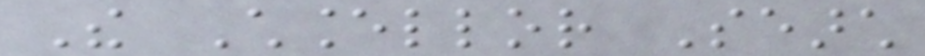The Chancellor Search
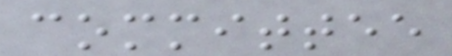committee
